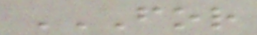FOR
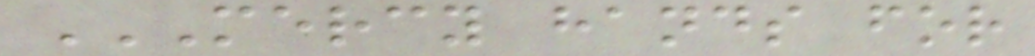MERCY HANDS FOR
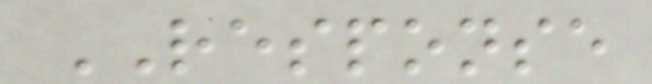RESPONSE
